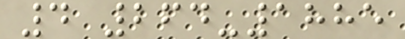4 264-1885
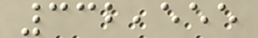332,555
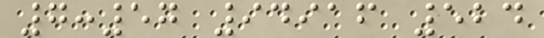7:57 94916 524
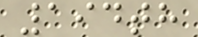194th
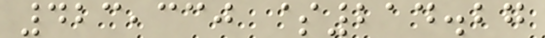423,330 $214.27
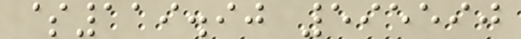$119.90 595590
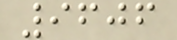9606
